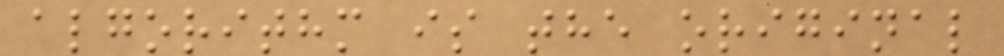algorithm is the original
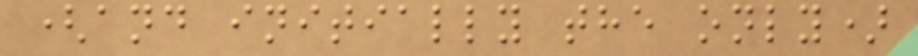(and initially the only)
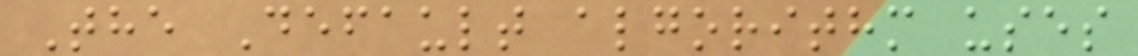The Default algorithm uses
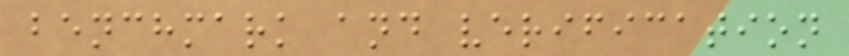benchmark and verification
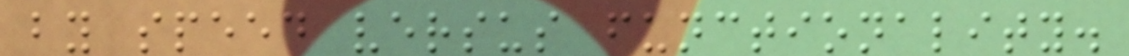by speed versus functionality.
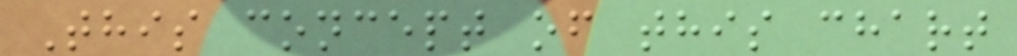This concept of this chart
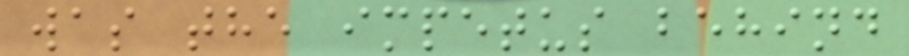was the impetus behind
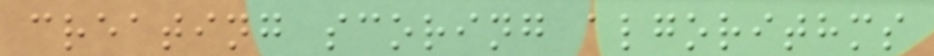creating scoring algorithms
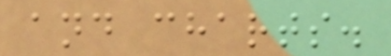and charts.
